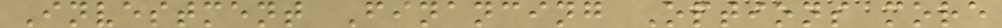Investment Financing Options more
